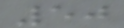50
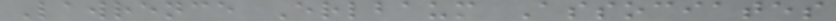Lawrence Erlbaum Associates
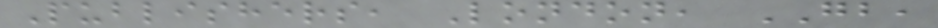Publishers, London, GB,
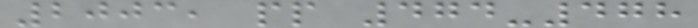2003, pp 474-478
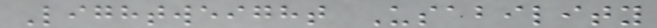Lightweight Usability
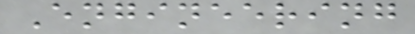Engineering
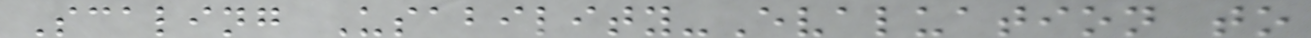Scaling Usability-Evaluation to
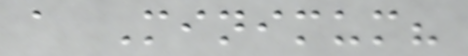a Minimum?
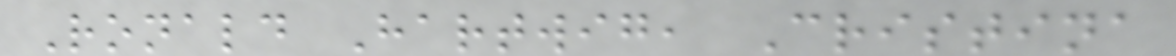Ronald Hartwig, Cristina
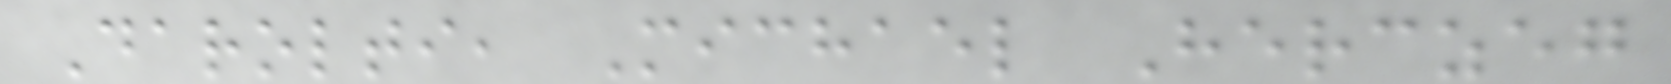Darolti, Michael Herczeg
